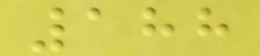188
